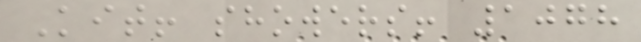Kit! showers! 1078
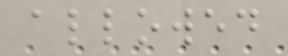allowed
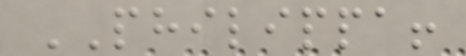PHILIPPA!
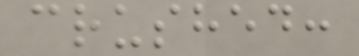crushed:
